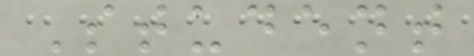Student
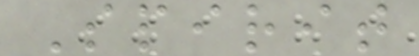Spirit
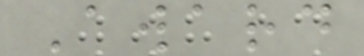Award
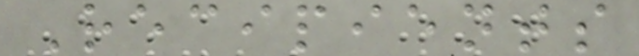Recipients
